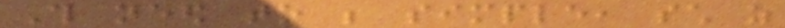This need to be simple, such as
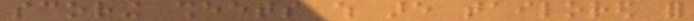scoring sheets which are tailored for
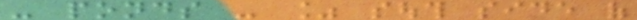- ponds - % south side of
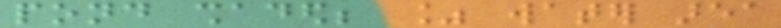pond shaded; % water area
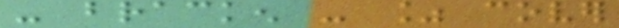- bracken - % cover
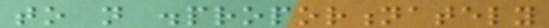to not disproportionately
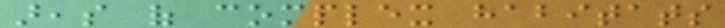areas of complex habitats
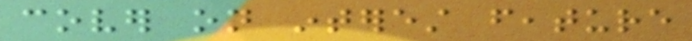cover on interest feature
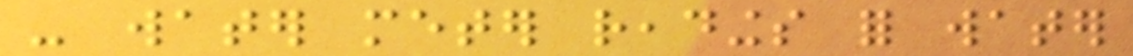- water meter readings for water
